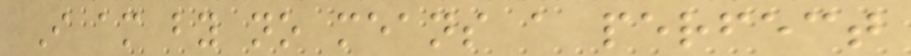I am by no means a perfect
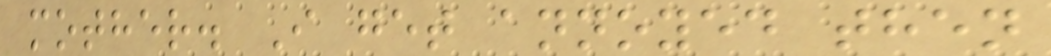mother. I get annoyed then
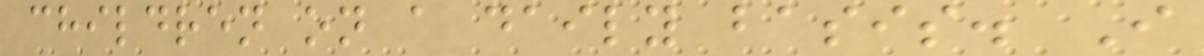children on a daily basis. I
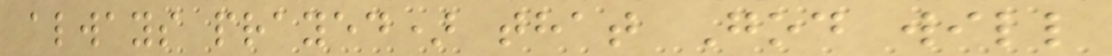always prayed) that God will
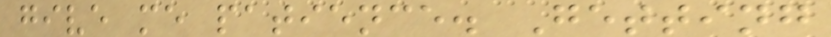give me patience. Getting
